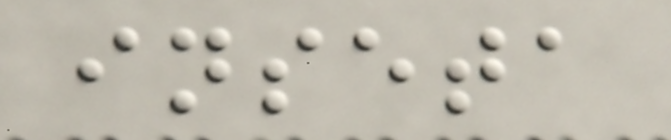inseta
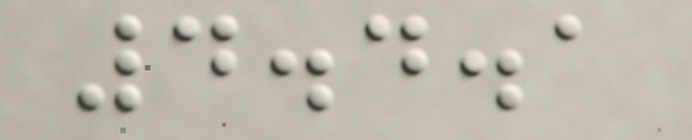4.4.1
